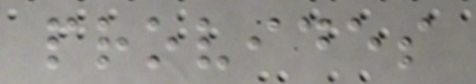provides
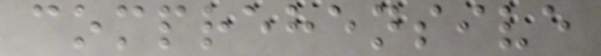comprehensive
